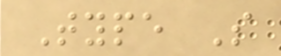Type S
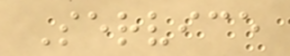Service
